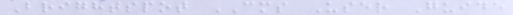Brightspot CMS User Guide
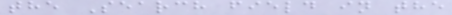the Search field in the
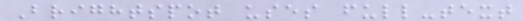Brightspot uses full-text
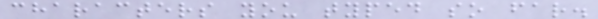characters you typed so far.
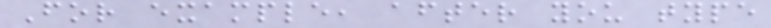For example, after you type
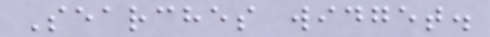Searches widget.
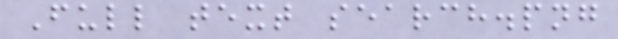Full text search.png
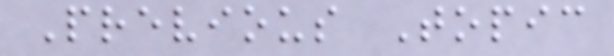Previous Topic
